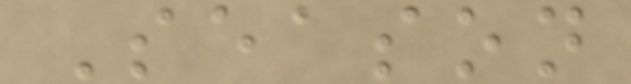Season
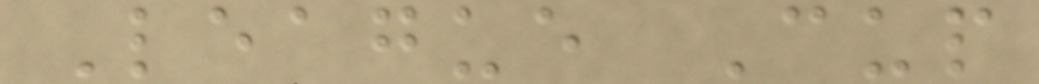League Cup
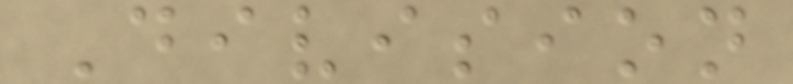Division
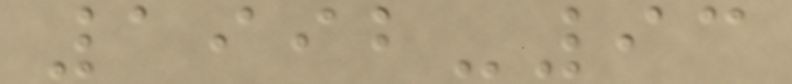1992-93
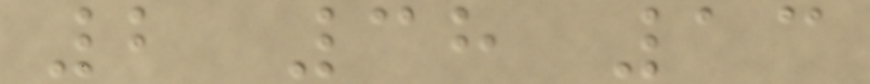2 38 13
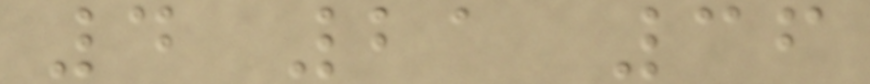4 21 36
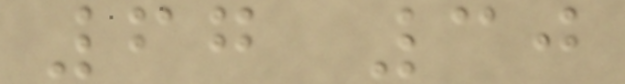67 30
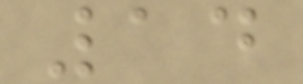14
